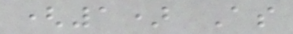(1) As
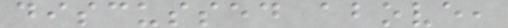discussed above,
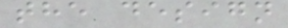the design
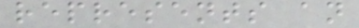represents an
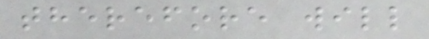therefore will
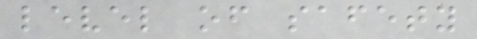level of safety
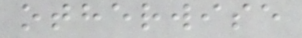otherwise
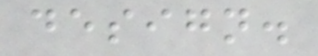design.
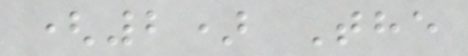(2) The
